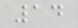14
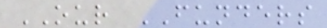OUR FUNDERS
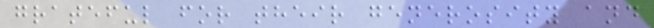grateful for their generosity and
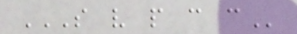S V P C C
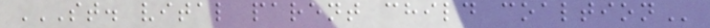ST. VITAL PARENT CHILD COALTION
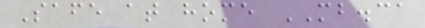Safe at home MB.ca
